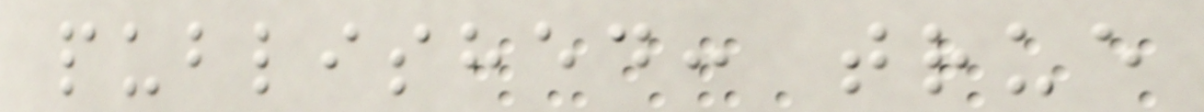published: true
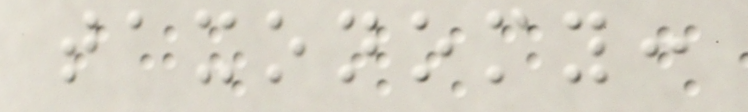taxonomy:
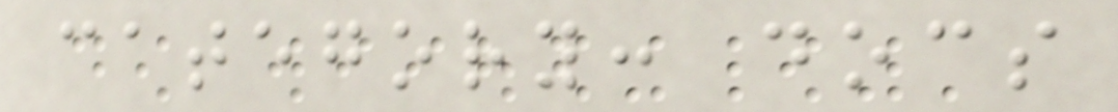category: docs
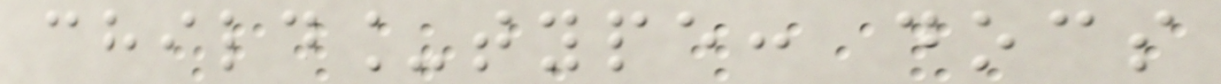child_type: docs
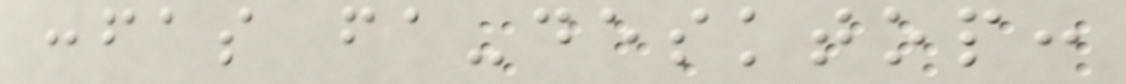:fas fa-desktop:
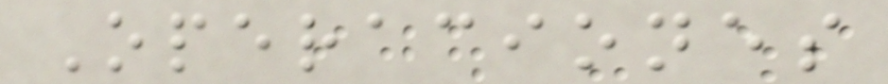Operaciones
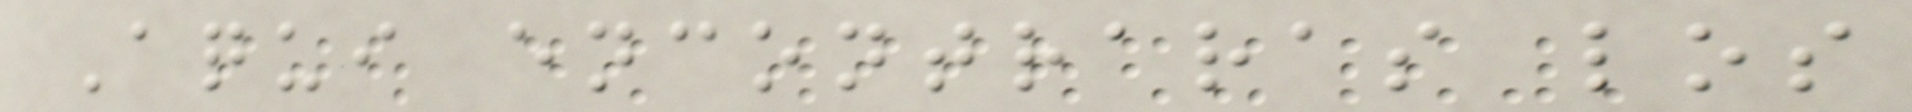Aqui encontraras los
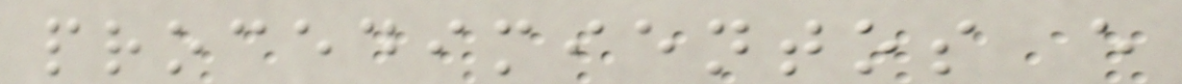procedimientos e
